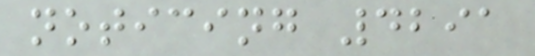noticing 4291
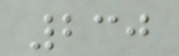230
